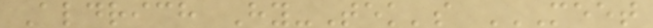Aldrich Hy-Tek's MEET
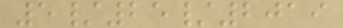5/25/2019
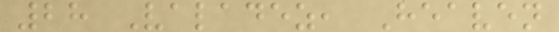28 Valadez, Heaven
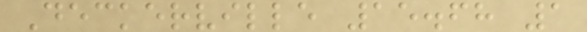Deckerville 15.68 1
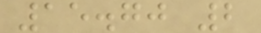15.70 2
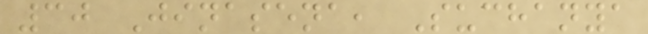30 Jinasena, Suchanya
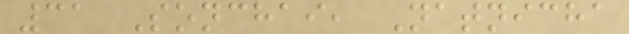31 Sonchai, Natnicha
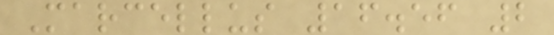Marcellus 16.56 2
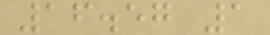16.57 1
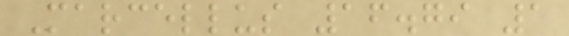Marcellus 16.79 1
